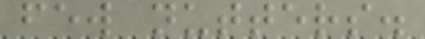few nutters.
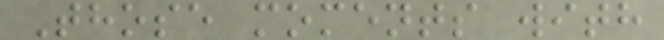Those moments with
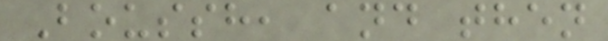Boussh, and then
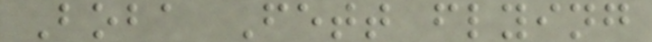Boba Fett flying
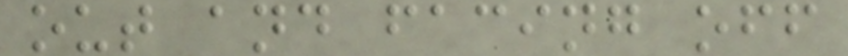out and facing off
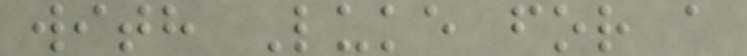with Luke for a
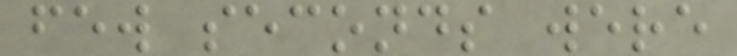few seconds were
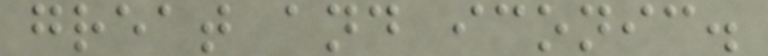great and iconic.
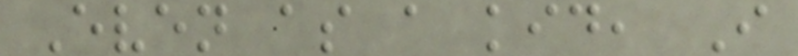Even as a kid, I
